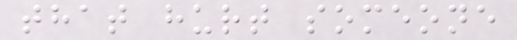that hurt someone
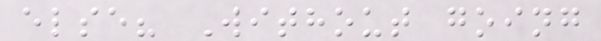else? Without going
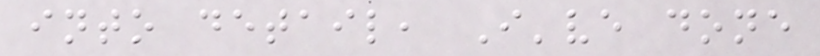into detail, I've done
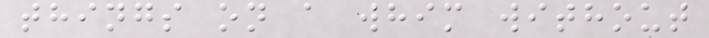things on a whim without
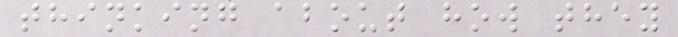thinking about how they
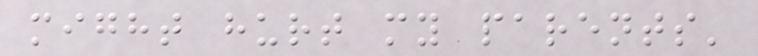might hurt my parents'
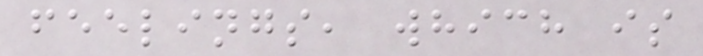feelings, which is
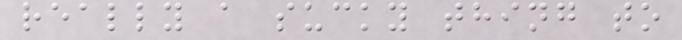really a sucky thing to
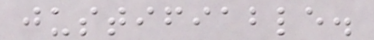justifiable.
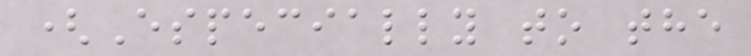(Especially to the
